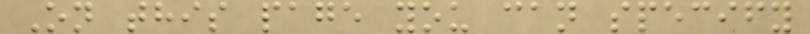On this page you can specify
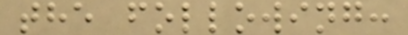the following:
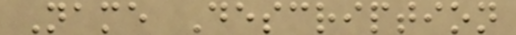Name Description
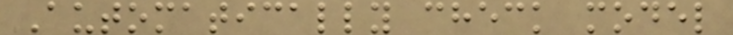Automatically check model
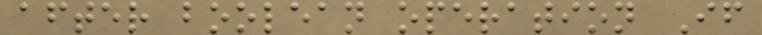after boolean operation If
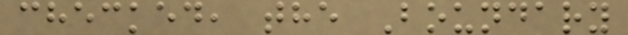checked, the Boundary
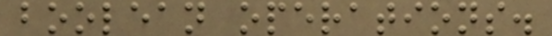boolean operations.
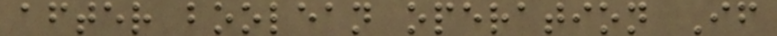after boolean operation If
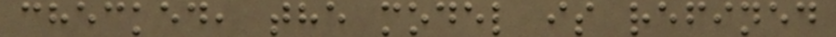checked, the model is refined
